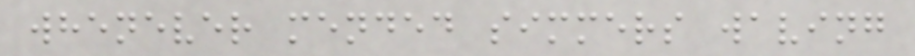whenever mended simmers waving
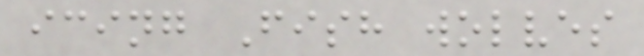icing Fish wolves
